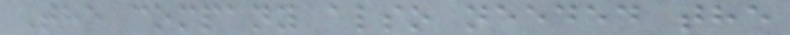The company also needed the
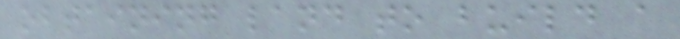obtaining land to build a
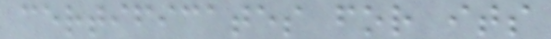certificates for its
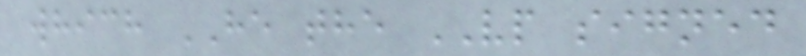which HE the VP signed
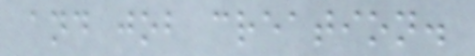and job creation.
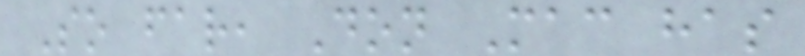So far, Don Mac has
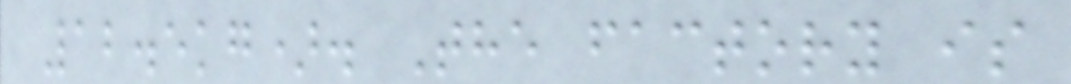12.5kg). The factory is
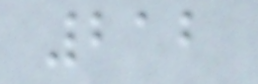212
